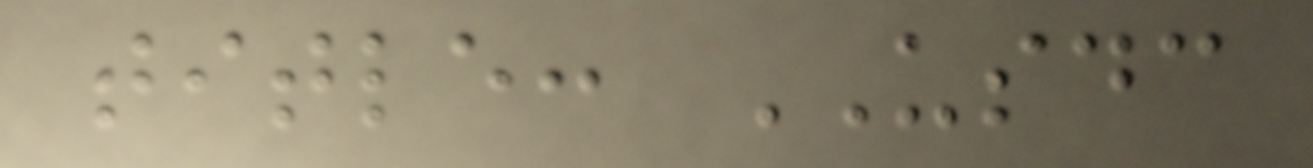title: USDC
